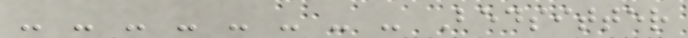- - - - - - - - Bedsitter
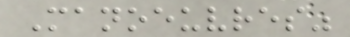Manoeuvres"
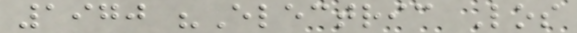1970 "Electric Los
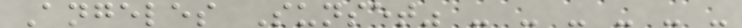Angeles Sunset" - - - - - -
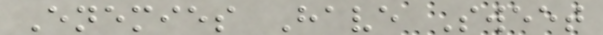Enemies Have Sweet
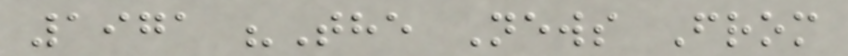1971 "The News From
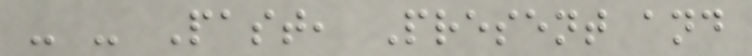- - Past, Present and
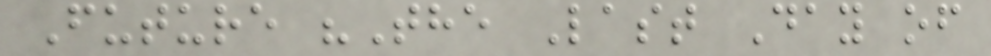Future "The Last Day of
